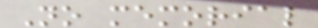No memorial
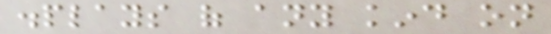displays of any kind on
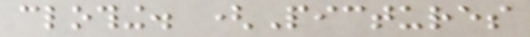clothing. (Pictures
